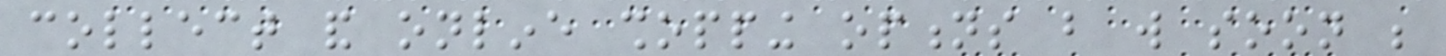collect and online shopping options but will soon be
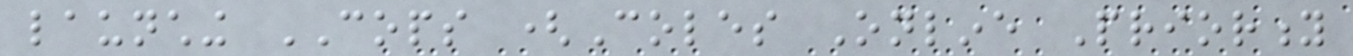launching COPS (Coles Online Priority
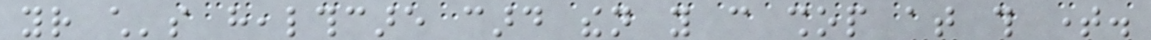your child's healthcare card then you can shop at this time.
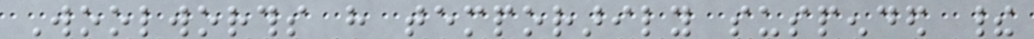Woolworths have temporarily suspended their
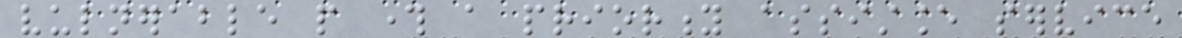vulnerable people through a priority assistance service
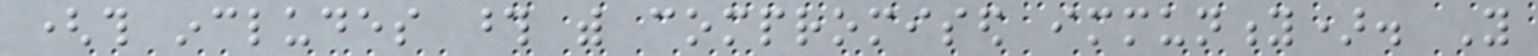(this includes those with compromised immunity). You
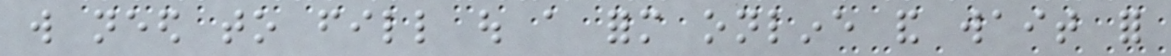will need to fill out a form online and wait for
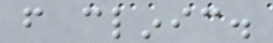from clinic.
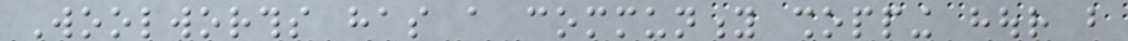Woolworths has a community shopping hour but
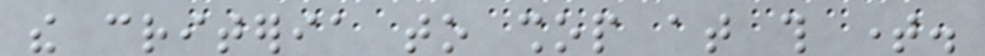the criteria to shop at this time.
